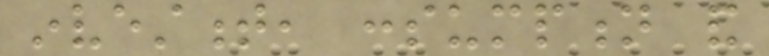investment, consumption and
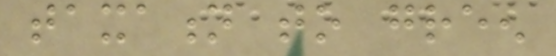taxation to green
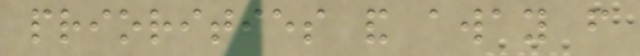priorities and away from
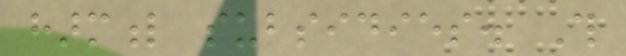harmful subsidies. This
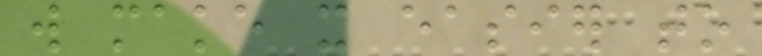will make it easier to
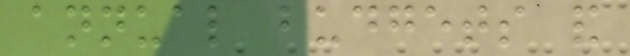annual budgets and
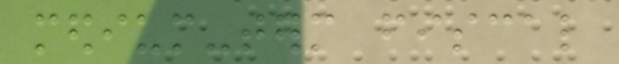medium-term fiscal
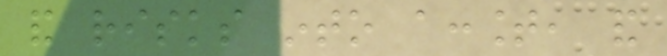and risks into account, and
